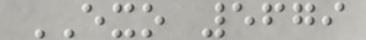EXO 5679
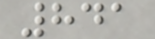841
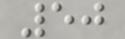50
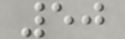50
